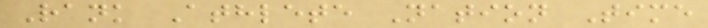Rank Athlete Nation Time
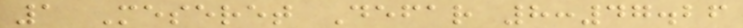1 Meseret Defar 8:47.26
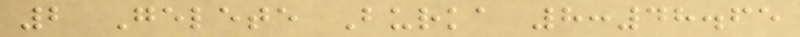2 Gelete Burka 8:48.65
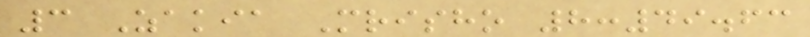3 Zakia Mrisho 8:49.63
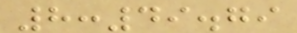8:49.79
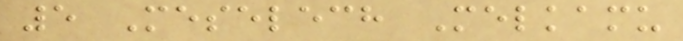5 Meselech Melkamu
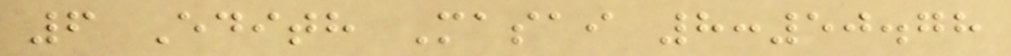6 Edith Masai 8:50.78
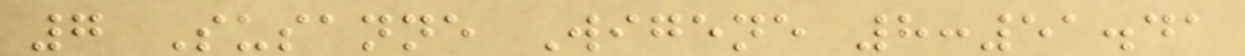7 Susanne Wigene 8:51.41
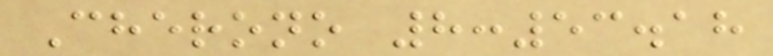Cherono 8:53.18
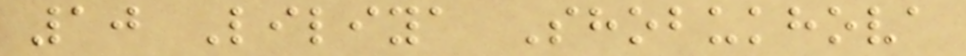10 Liliya Shobukhova
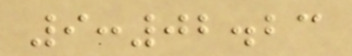9:02.23
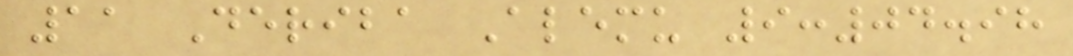11 Deriba Alemu 9:04.98
